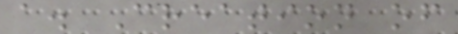a. Creation of
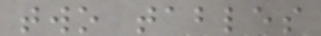two tables
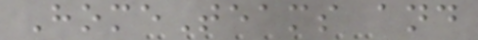HomeTeams and
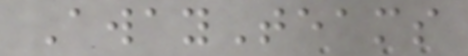AwayTeams
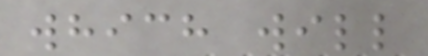which will
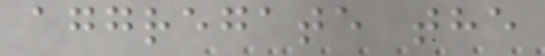aggregate the
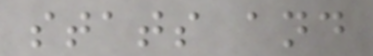stats and
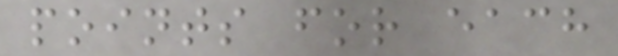points for each
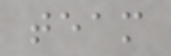team
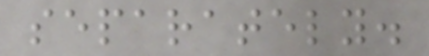separately.
